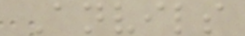Anvils
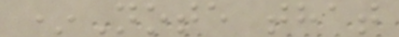*Note that
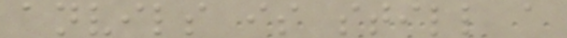anvils is still a
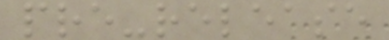pre-release
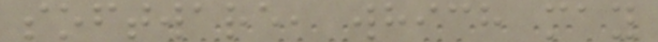software, which may
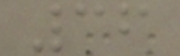36
